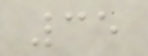35
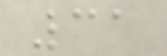31
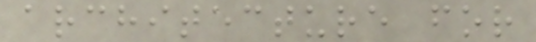architecture for
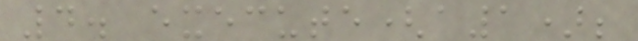4. execute(a1);
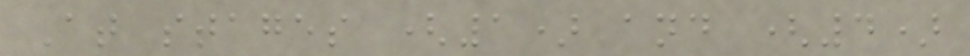At stages (1) and (4)
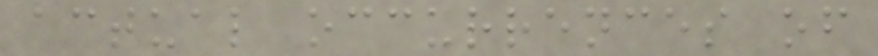actual occurrences of
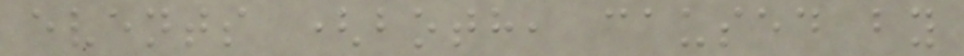events (both, caused by
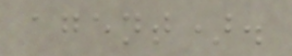agent).
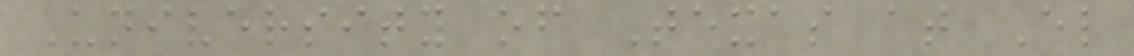University of Texas at El
